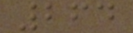264
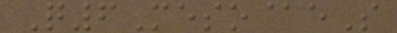Q6Meso@eS
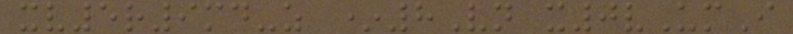xv5r9md-z *8Vn x0vUmI
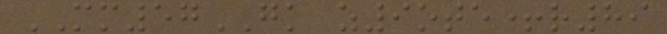MM57GK z9ote+r89
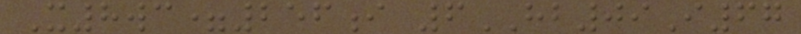X8wc=256i 6HB09I67
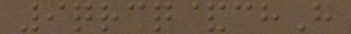9qrcq&chH
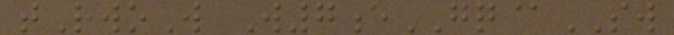tRwoW W7eGQ@SW
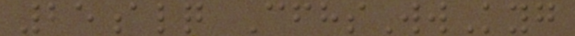25alq CfhsWwKyg
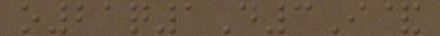o21q1D3I&
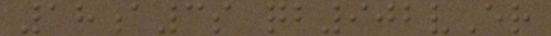18a3s qb902vEr
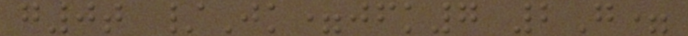g0t /Jk=jfk7 2G=
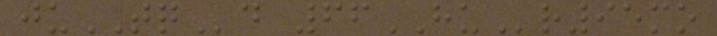juTQd 66HUr95mo
